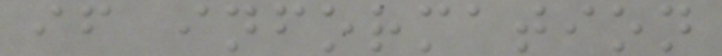if information
